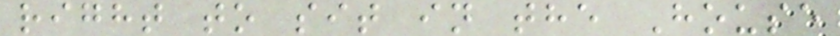right to sit in the House
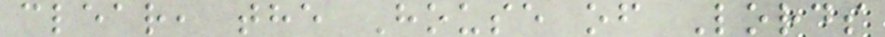clear, the House of Lords
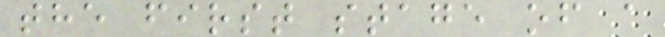the first stage of a
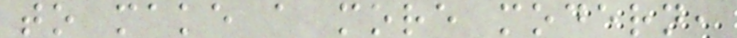to make a more modern,
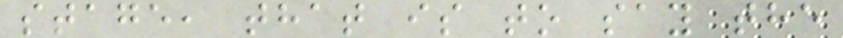stage, that is to say the
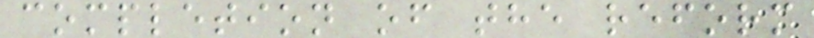completion of the reform
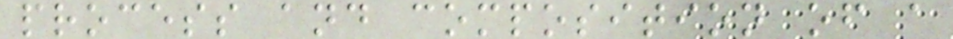process and composition of a
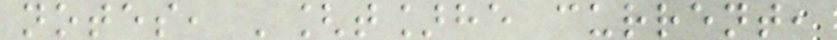notes, '[t]he current,
